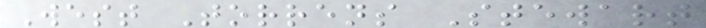West Torrens Stewart
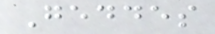Geddes
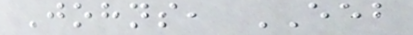Johns, EEB
